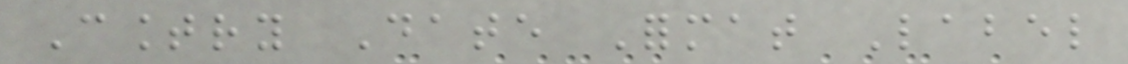Country Date Format Label
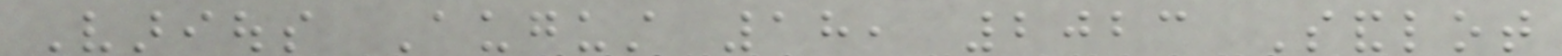Various August 18, 2023 Sandlot
